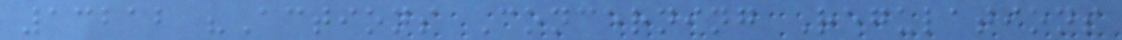13212 "Actions Concerning Regulations
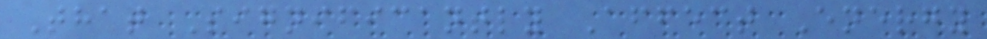That Significantly Affect Energy
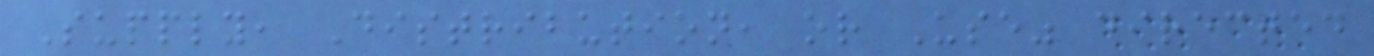Supply, Distribution, or Use" directed
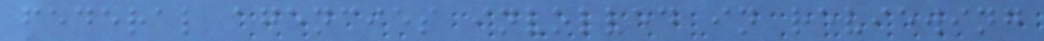federal agencies involved in reviewing
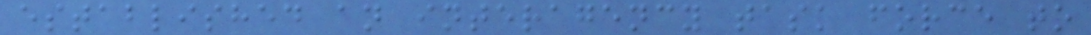established an interagency task force to
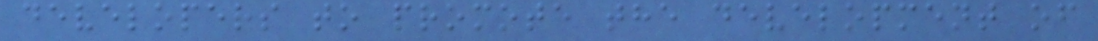developers to promote the development of
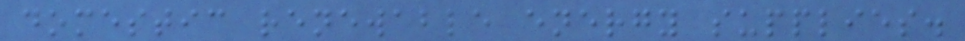domestic renewable energy supplies.
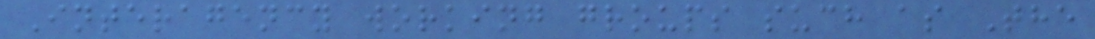Interagency working groups such as The
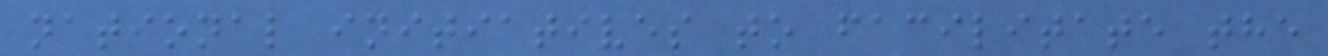national initiatives to facilitate the
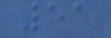51
